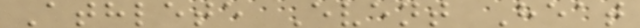Athlete Event Heat
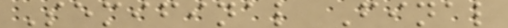Semifinal Final
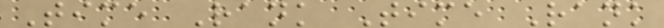Time Rank Time Rank
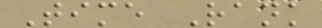Time Rank
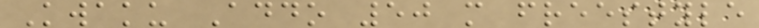Kwaku Addo 50 m freestyle
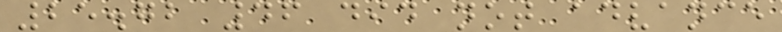25.72 46 did not advance
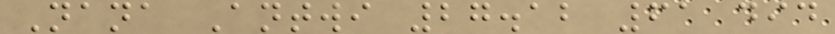Nana Antwi 27.12 61 did
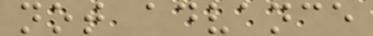not advance
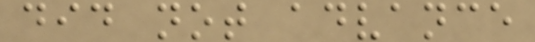did not advance
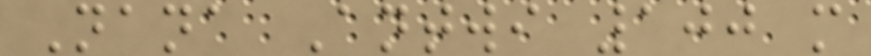Nana Antwi 100 m
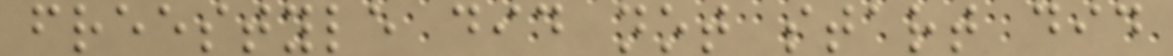freestyle did not start did
